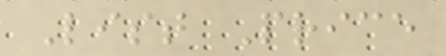List Price
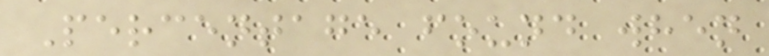Percentage found when
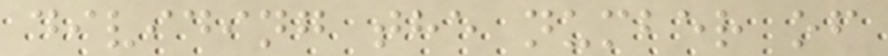dividing the number of
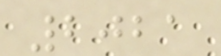2021
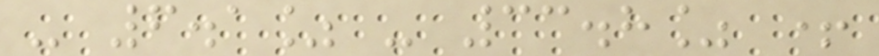- 6.1% - 33.8% +
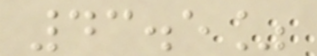43.5%
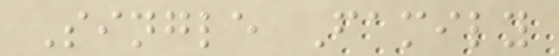Single Family
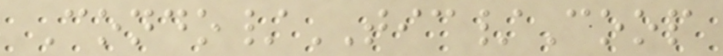Condo/TIC/Coop
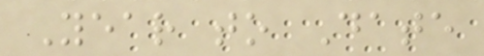Year to Date
